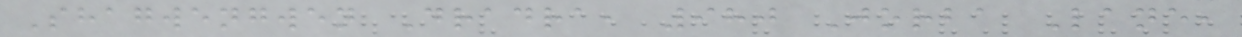Shagwengwen Dradra, 980 Jorba Lane,
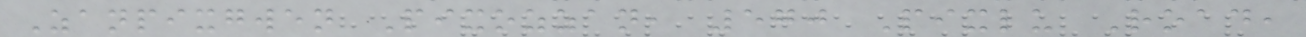Zanpixgwen Pixozzan, 570 Pixlu Road,
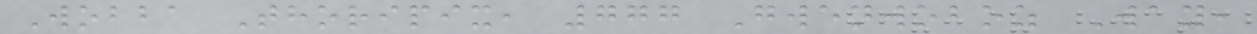Wobba Thoripix, 777 Gwenwoboz Way,
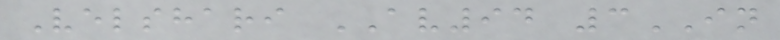Velshari AV94 3IN
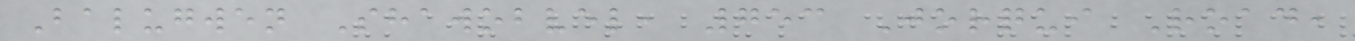Balugwen Shawobvel, 753 Jorqui Road,
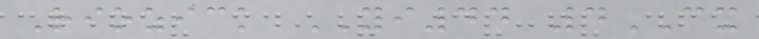Riozick YI44 4CX
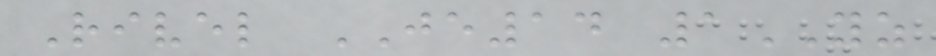Rivel JE14 1YZ
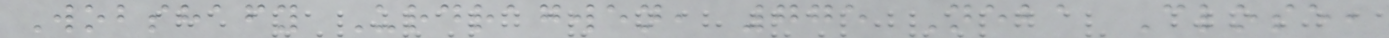Wobshafy Urdragwen, 775 Neba Close,
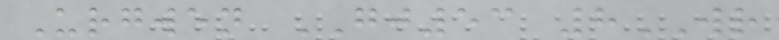Urgwen GJ53 8WR
